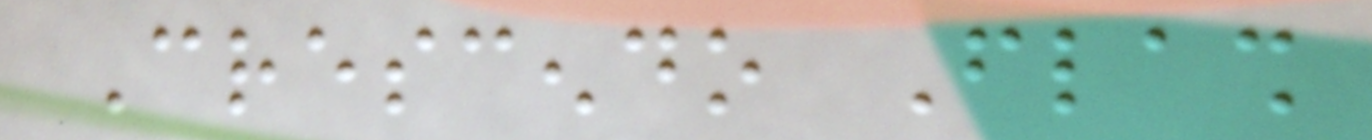Crescendo Flash
